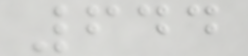644
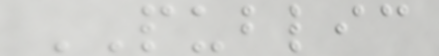PUBLIC
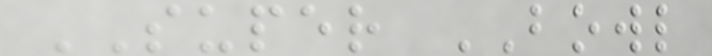SUPER BOWL
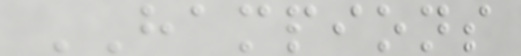HAMPIONS
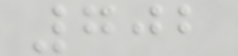702
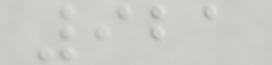921
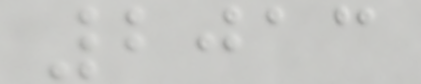2013
